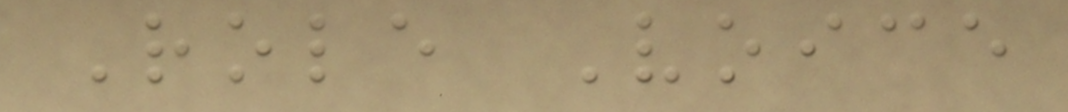Role Voice
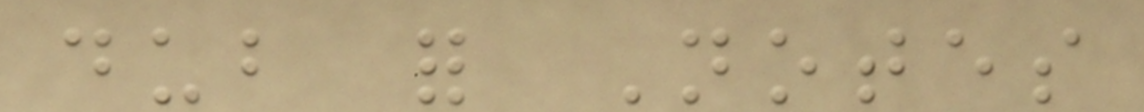dub for Notes
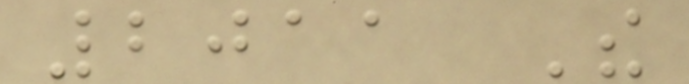2011 The
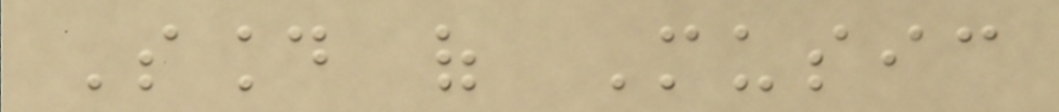Sound of Music
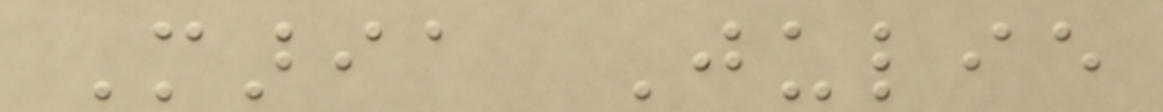Maria Julie
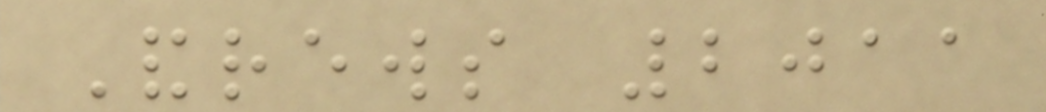Andrews 2011
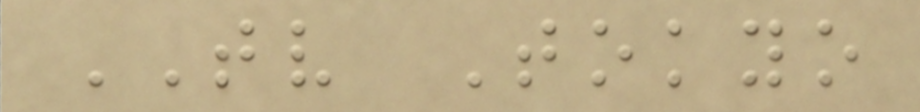TV Tokyo
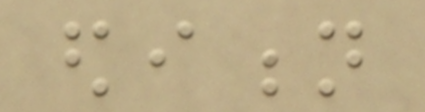edition
